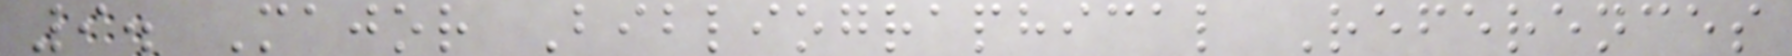9. Major Bibliographical References
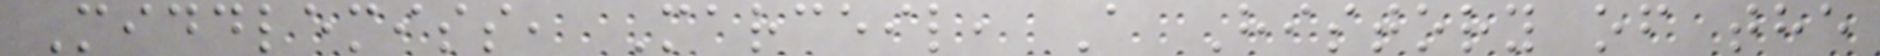Middlemiss, Marceil, A History of the
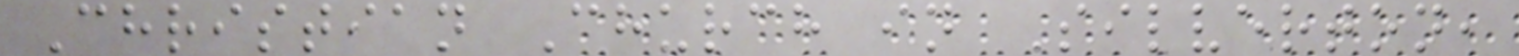Christian Church in Silverton,
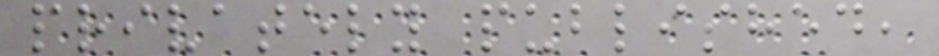privately published,
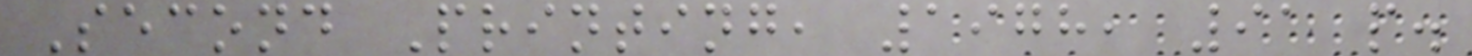Second Printing, 1978, 91 p.
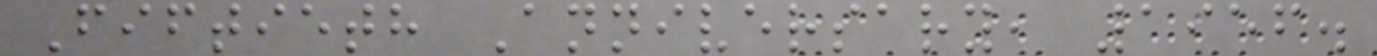Fiftieth Anniversary, 1956.
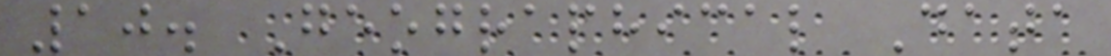10. Geographical Data
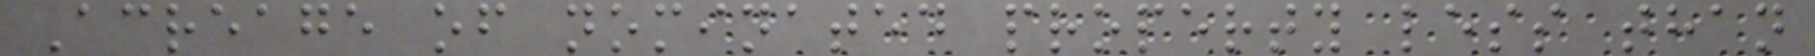Acreage of nominated property less than
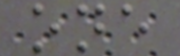one
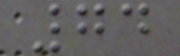74
